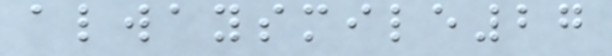alwaysmile27
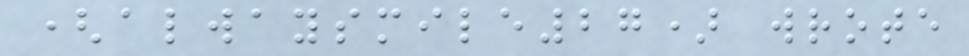(alwaysmile27) wrote
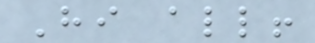Hi all!
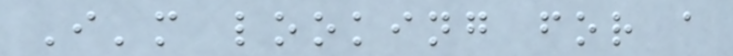I'm looking for a
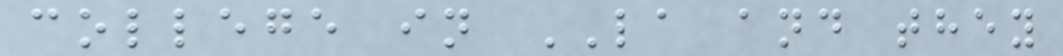college in LA and they
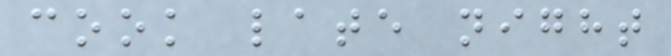cook late night
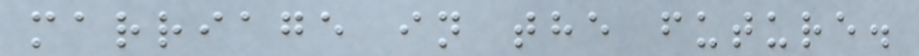marriage in the future.
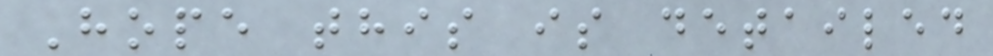Hope this is detailed
